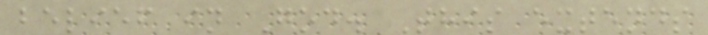belief in God. This extends
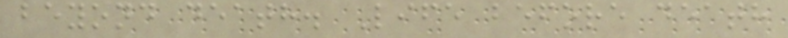beyond death. Life before death
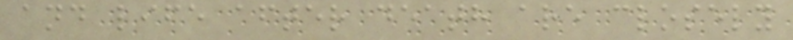and life after death are closely
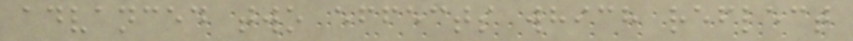advanced two effects which reflect
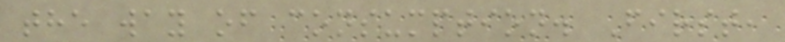the way of consumption. First,
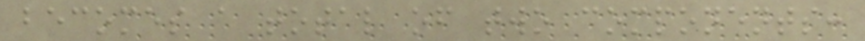becomes a total of two components:
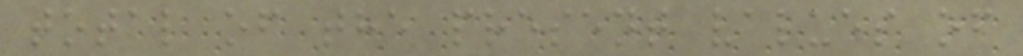total of the present values of
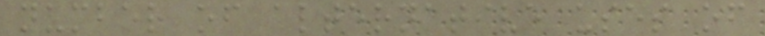number of alternative uses of
